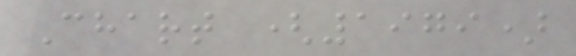Chart (1979)
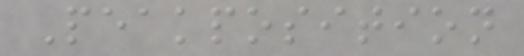Peakposition
